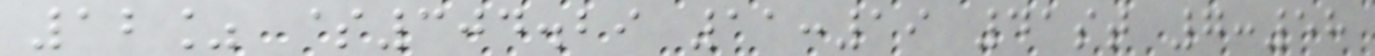12% $304.29 11:19 41st 7:58
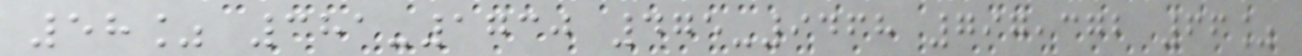58% 381-1730 475-9468 797,372 66%
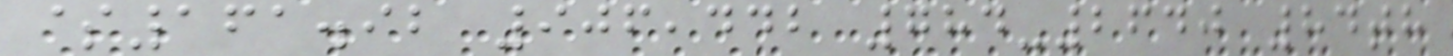$161.92 906,442 784-2640 84th
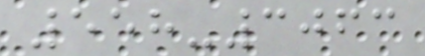558-3063
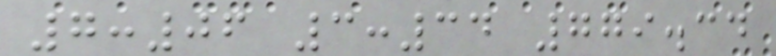7:06 3:34 779.34
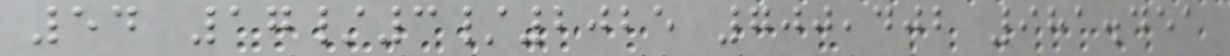54 17/3/2025 700,402 981.451
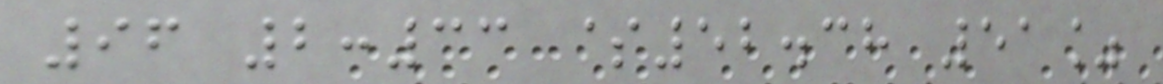96 2:33 $52.38 51%
